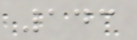143
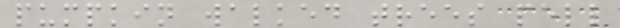pumpkin walked trees pell
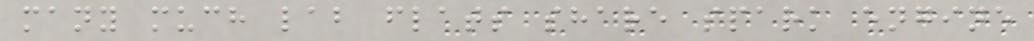many much lab flats share spark engine
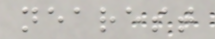nearest
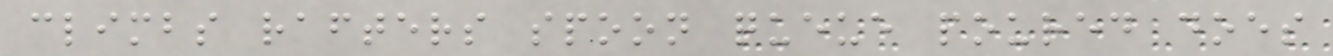climbs rafters spoon queue poured does
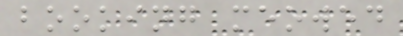booking meowed
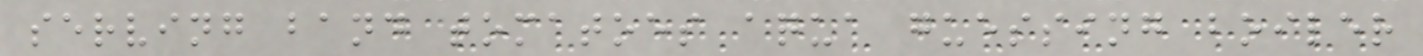serving band tomatoes aqua guessing boiler
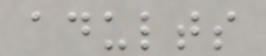adults
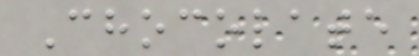Chocolate
